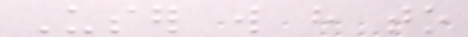User will have to
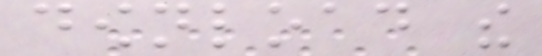download the
